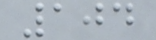104
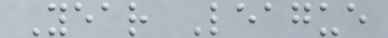Year League
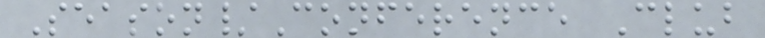Season/Conference Club
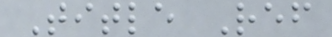Title Ref
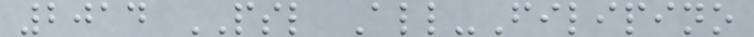2014 PSL All-Filipino
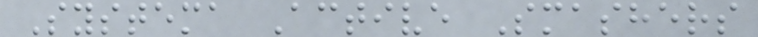Systema Active Smashers
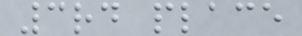3rd place
